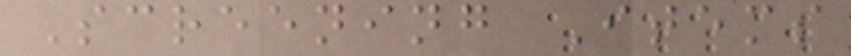Screening Items
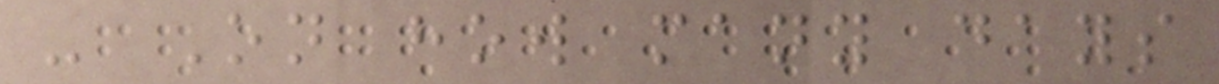- On how many days
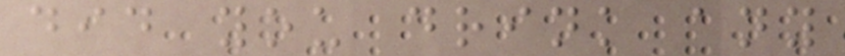did you drink any
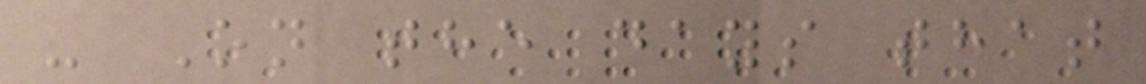- On the days that
